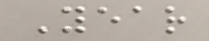Year
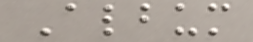Album
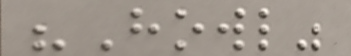"Howl"
